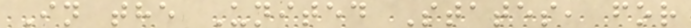In the United States, for
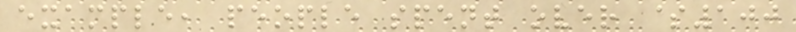example, people spent over $100
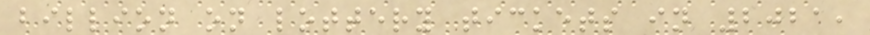billion on lottery tickets in 2021,
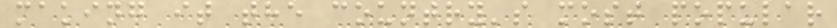making it the country's most popular
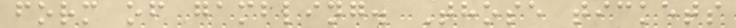form of gambling. Those tickets
